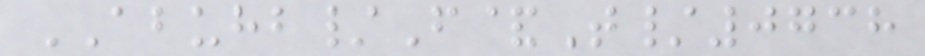ABUHB/F&T/0738
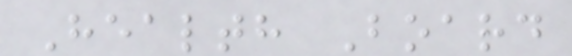Health Board
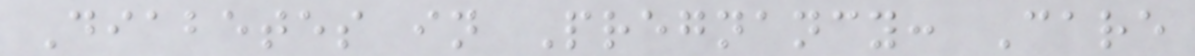Diabetes in Pregnancy: Care
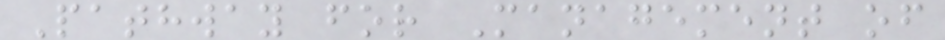Pathway for Management of
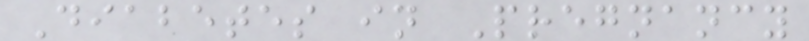Diabetes in Pregnancy
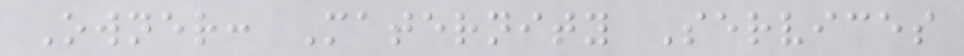Owner: Maternity Services
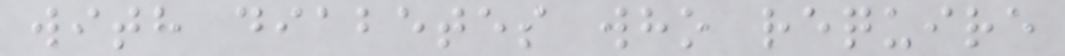with diabetes who require
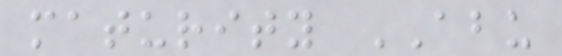maturity ABU
